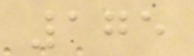175
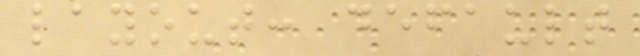layout: default
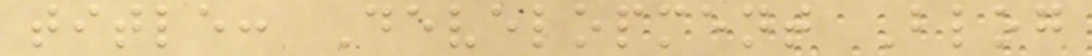title: Development Blog
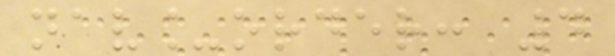nav_order: 4
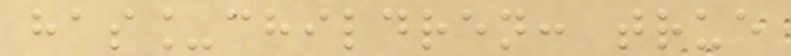has_children: true
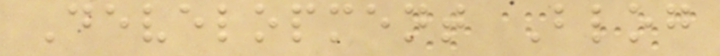Development Blog
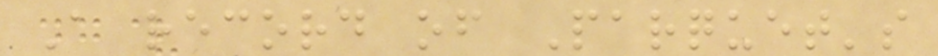A record of Parquet's
